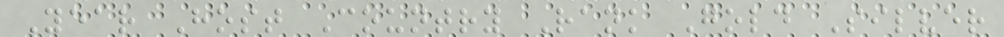Year Host Country Rank Gold Silver
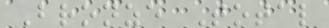Bronze Total
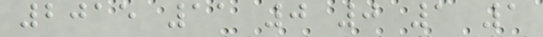2015 11 0 0 1 1
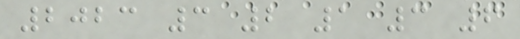2023 3 2 1 3 6
